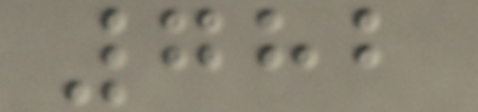782
